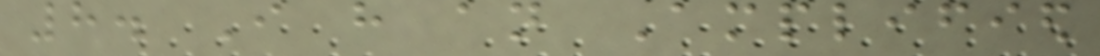8. I have an Amplified
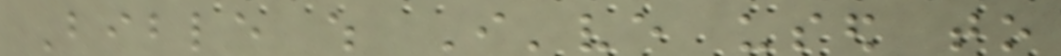Bible which I've used to
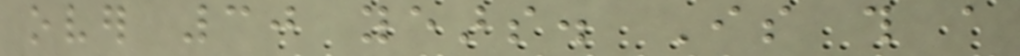over 30 years. Is this a
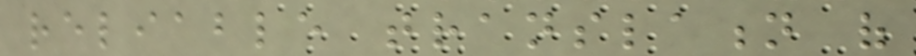reliable translation of
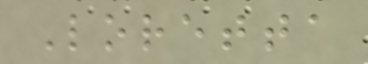Loretta
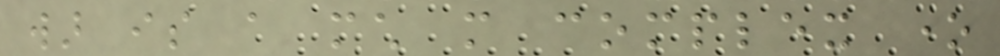war is a much more complex one
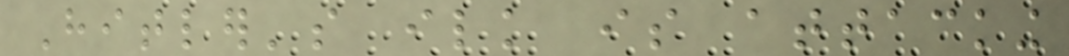Hitler's ilk is attacking
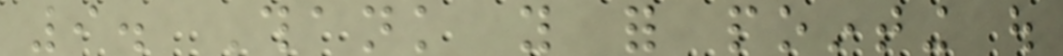9. Thank you for pointing out
